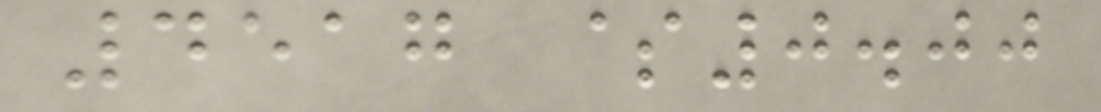4517 $0.00
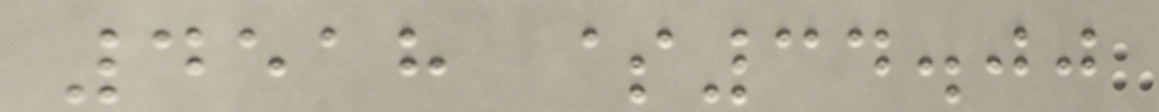4518 $34.00
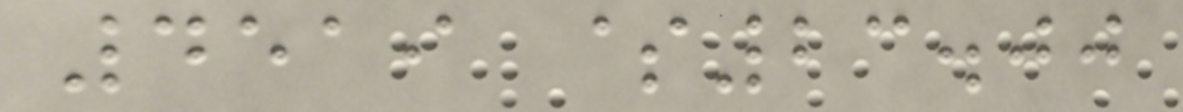4519 $23.00
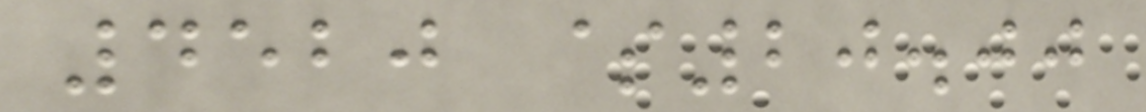4520 $20.00
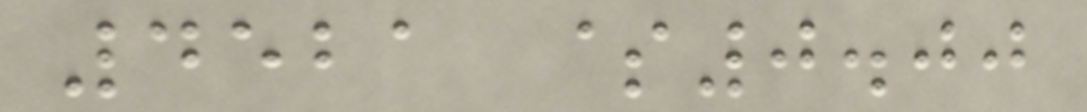4521 $0.00
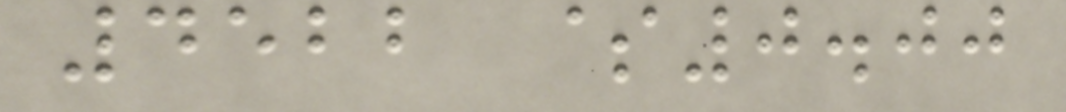4522 $0.00
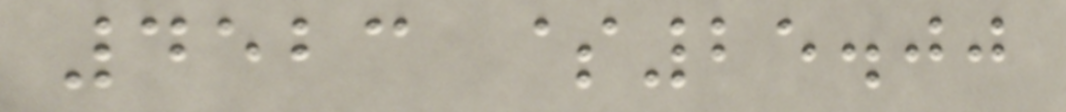4523 $25.00
